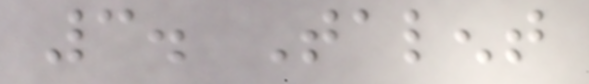3. Talent
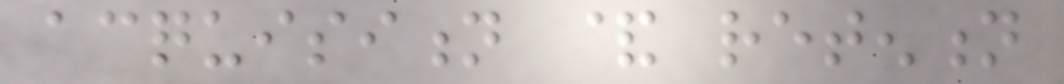acquisition & retention
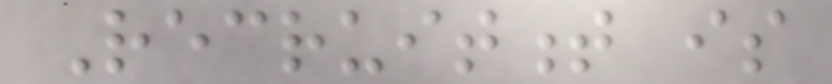Recruitment is
